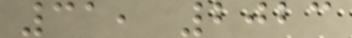31, 2023
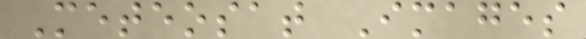Meteosat Images
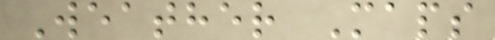Weather Maps
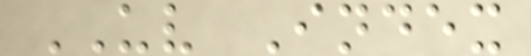UV Index
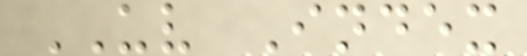UV Index
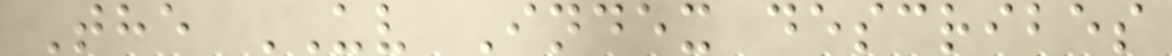The UV Index describes
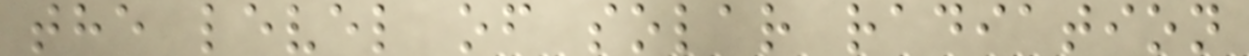the level of solar radiation
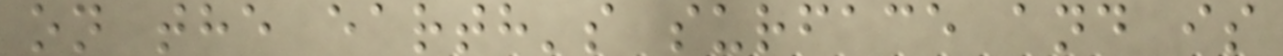on the earth's surface and is
